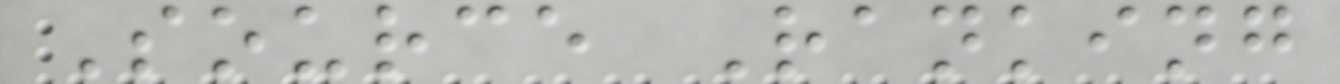Source Ranking
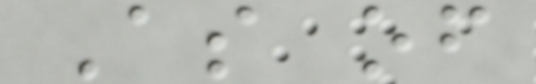As of
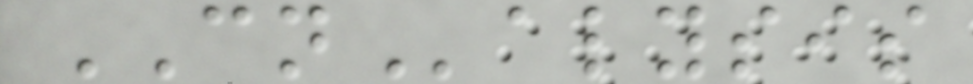CNalysis
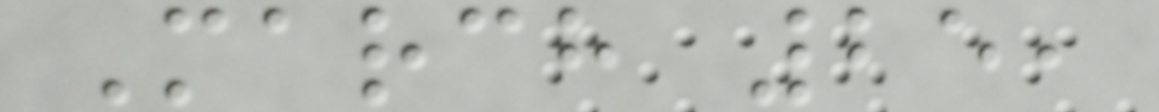March 25,
